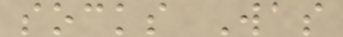socks Was
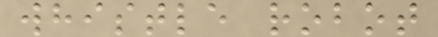whistle robot
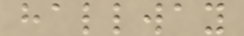hallway
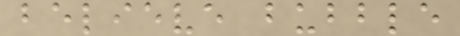believe bubble
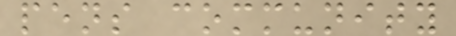pens community
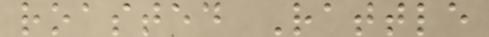roasted Rattle
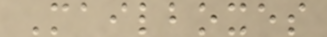Mailboxes
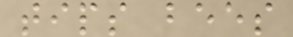tips bees
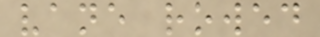vane rowed
